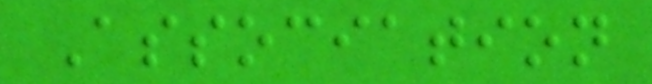Association
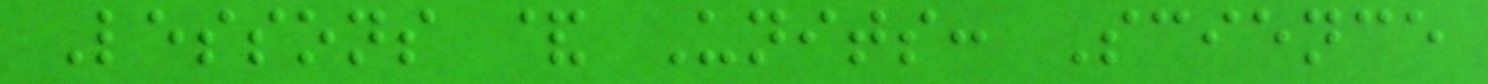Lessons & Units: Science
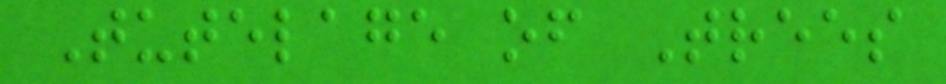Tutelage of Trees
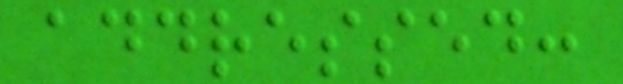addressed:
